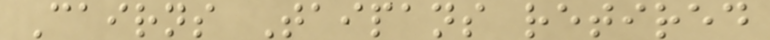Cairns Taipans retired
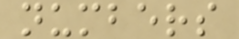numbers
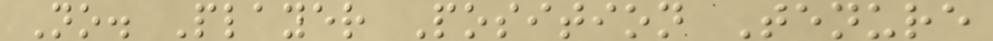No. Player Position Tenure
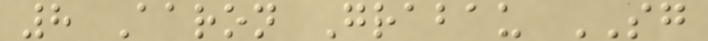8 Aaron Grabau SG
